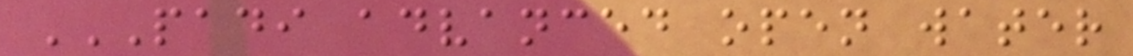PADI ADVANCED OPEN WATER
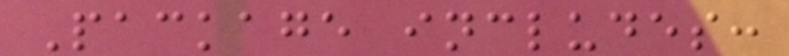Package includes:
